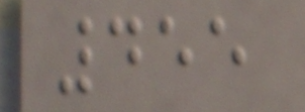455
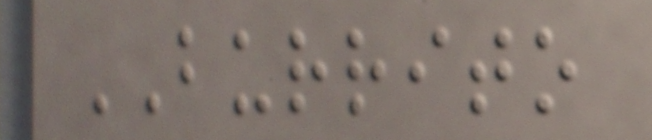BURRITO
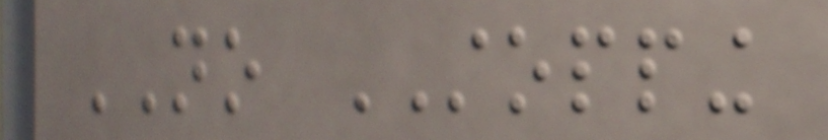NO STOPPING
